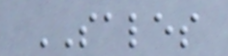SALES
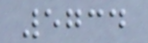5734
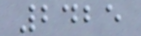2425
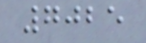7025
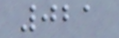021
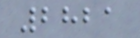2821
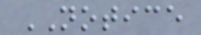NOTICE
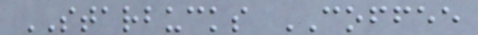STARBUCKS COFFEE
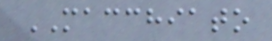MACCHIATO
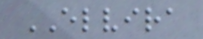ELVIRA
